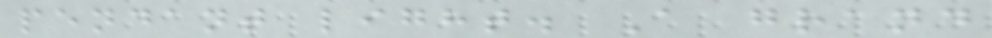pendant light. A grand
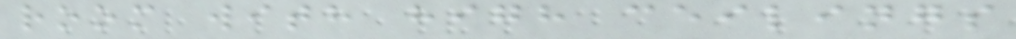room with high ceilings
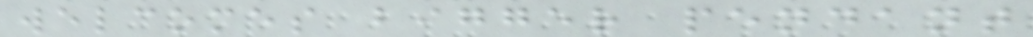welcomes bigger pendant
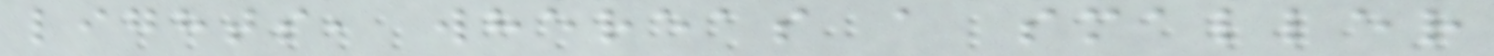lights, whereas a smaller
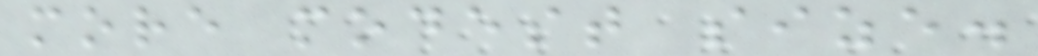more modest size.
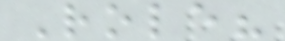Role?
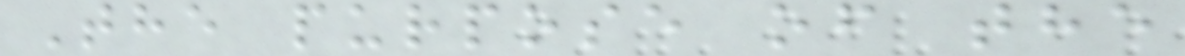The purpose of the
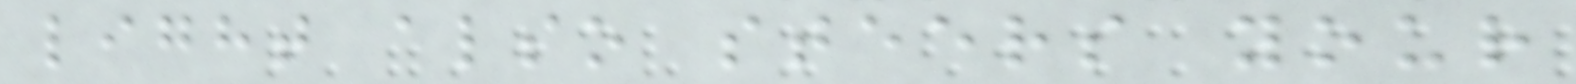light also steers your
